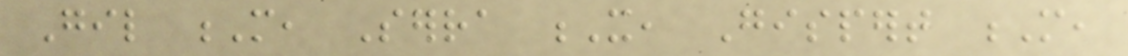Gil M, Serra X, Gispert M,
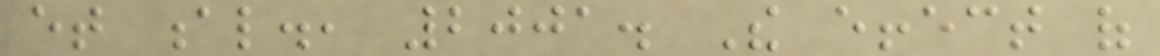et al., 2001. The effect of
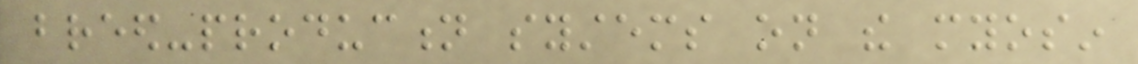breed-production systems on the myosin
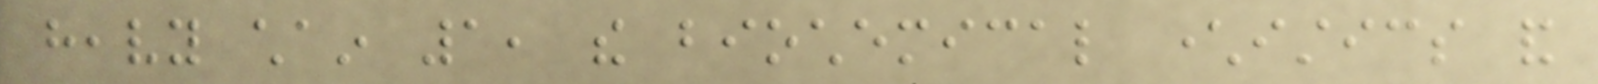heavy chain 1, the biochemical characteristics and
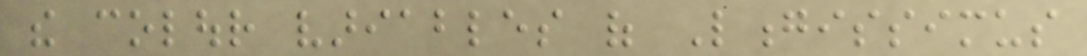the colour variables of Longissimus
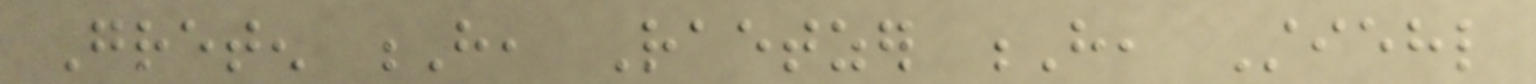Greten H, Raetzer H, Stiehl
